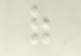of
